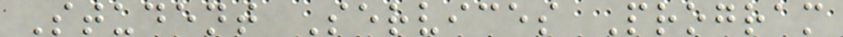Student Services Program
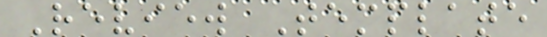Review Template
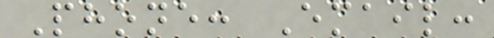Phone: Email:
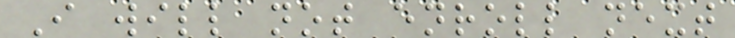I will not enroll next
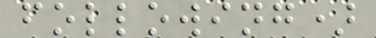following)
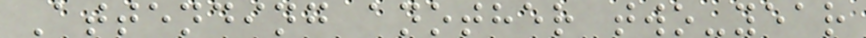Attending another two-year
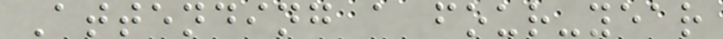Attending a four-year
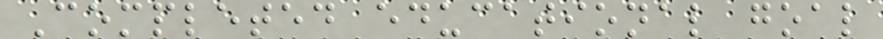Completed educational goal
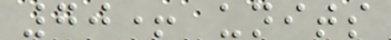70+ units
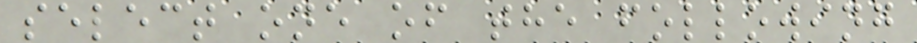select one of the following
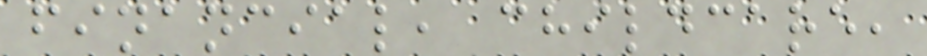financial, childcare,
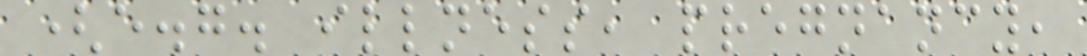(e.g. illness, pregnancy,
